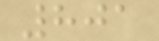801
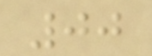00
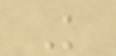K
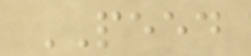PEED
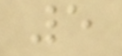5
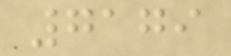7179
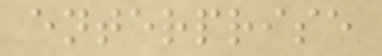enterprise
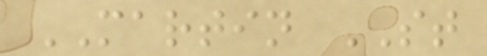MARTIN ST
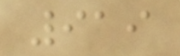919
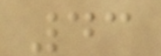43
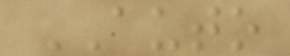AUTO
